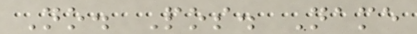No. Pos. Name
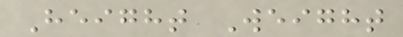Height Weight
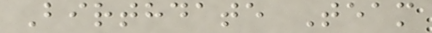Birthdate Team
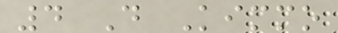4 D Kimmo
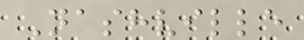Nashville
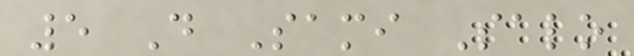5 D Sami Salo
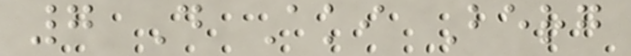7 D Aki Berg
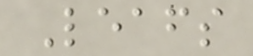Leafs
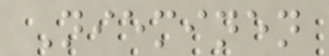Nieminen
